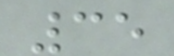35
